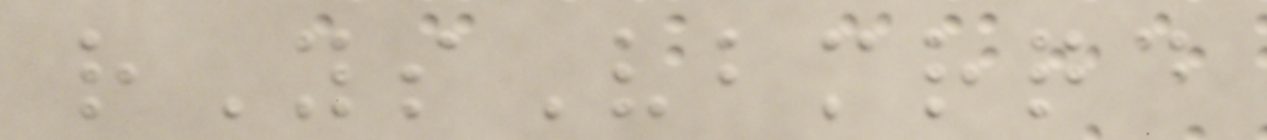rYsVbmrqd
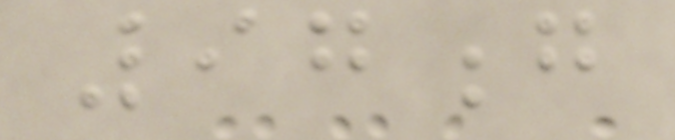97g
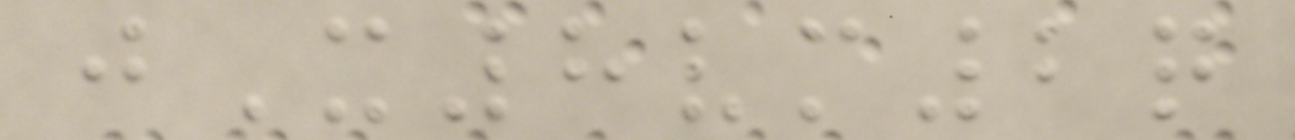jX8vm2q
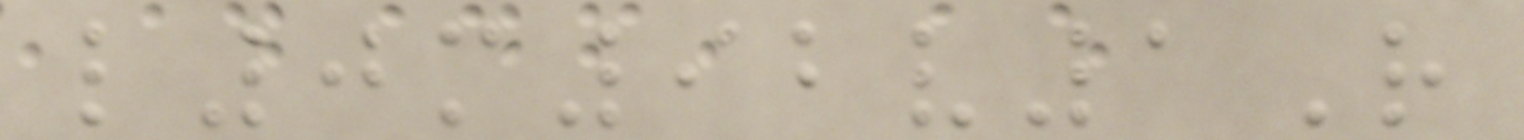l0m92v1R
